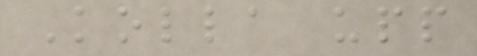Kolla upp
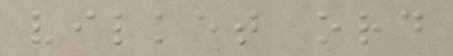vilket ord
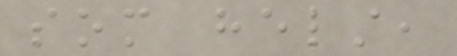som helst,
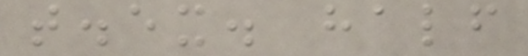t.ex. half
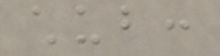chub:
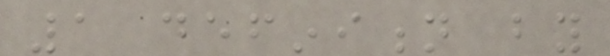1 definition by
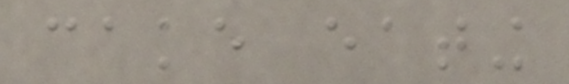cake eating
